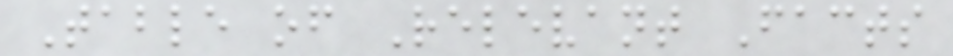Table of Relevant Facts
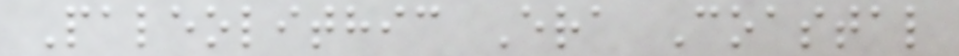Paleolithic Era Coastal
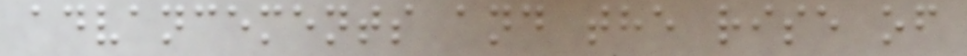advancements and the rise of
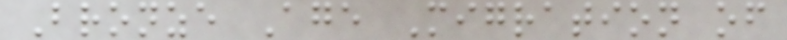Bronze Age Migration of
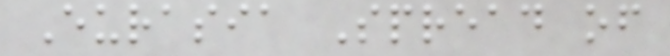Eurasia Spread of
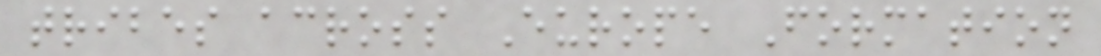tribes across Europe Formation
